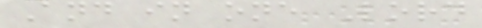And in one Lord
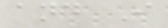and I
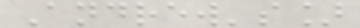Andrew's]
